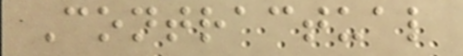Contractual
